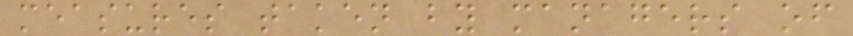measures taken by managers of
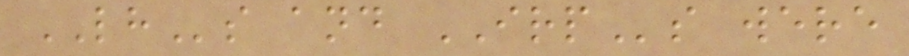LHs and IRPs were
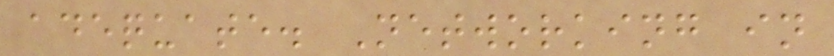adequate. Networking in
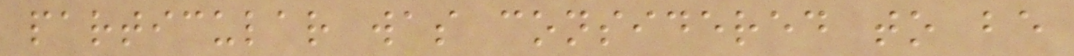particular was considered to be
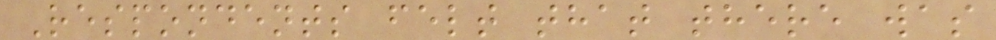Respondents felt that there was
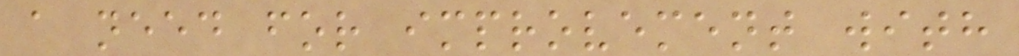a need for improvement with
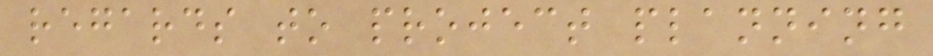regards to project planning
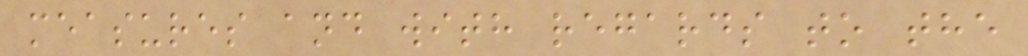measures and with regards to the
